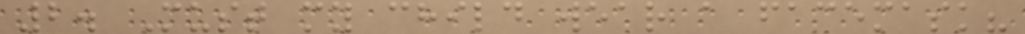2. Must my child wear a facemask?
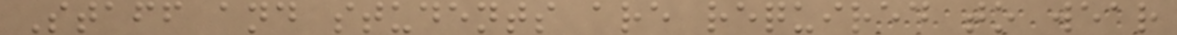Staff and students are required to wear
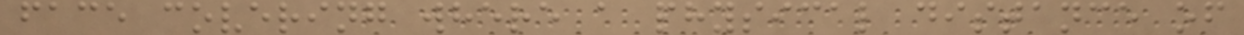face covering where a physical distance of
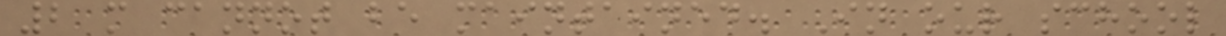2 m cannot be maintained. In our school
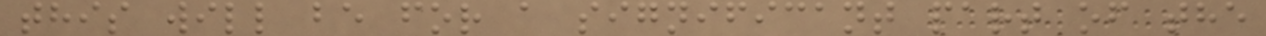this will be for a significant part of the
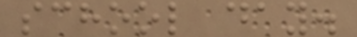school day.
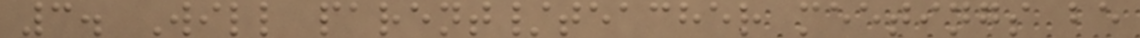3. Will parent/teacher meetings be
